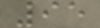95
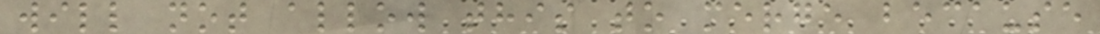will not allow this to merge because
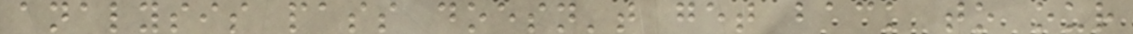analysis pass doesn't get back to our
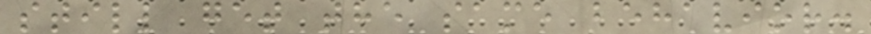still get the same behavior.
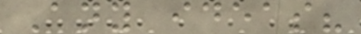Any ideas?
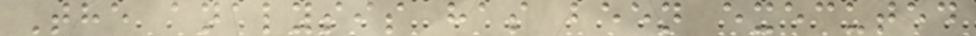The analysis has been executed
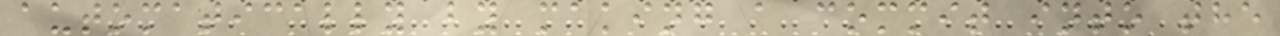automatically by making a commit into the
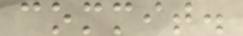commit.
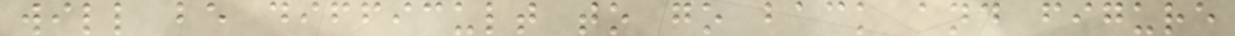will be difficult to go back and figure
